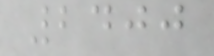2400
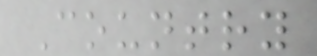Country
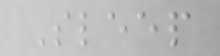Sleep
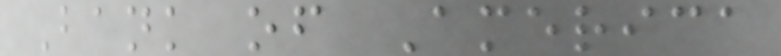Bank of America
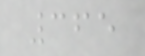365
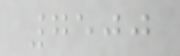7500
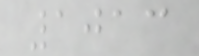1013
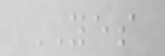YES
